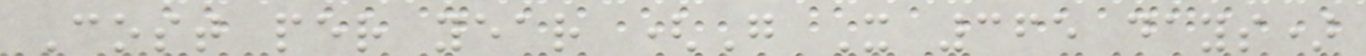Cost per year (G X 365 days)
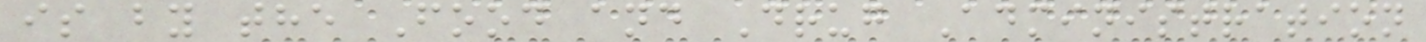is by the Food and Drug Administration
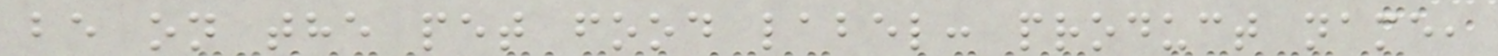be on the pet food label: product name,
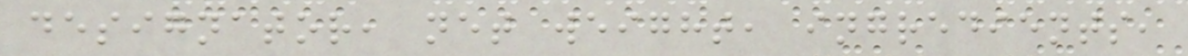designator, net weight, ingredients,
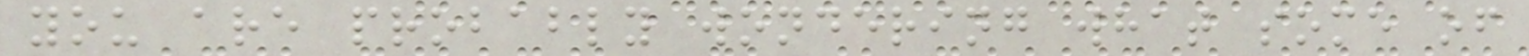you are probably wondering what some of
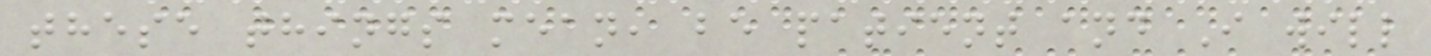these things mean, be patient and I will
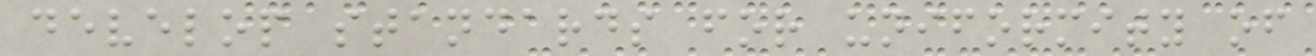develop standards for uniformity of
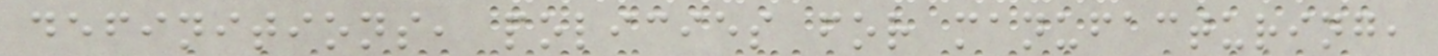definitions, policies for manufacturing,
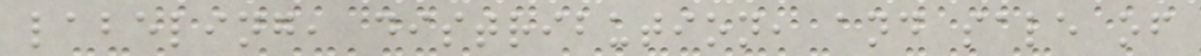labeling, distribution, and sale of
